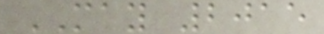MAY 2015
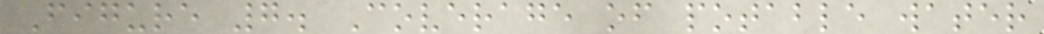Figure 7. Coverage of potable water
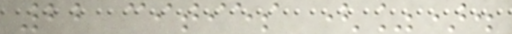22 cities (%).
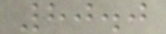80.0
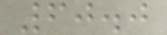60.0
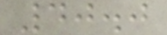40.0
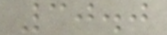30.0
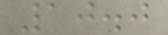10.0
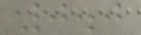0.0
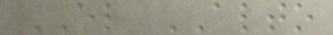EL ALTO
